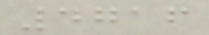4716
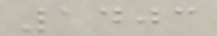1403
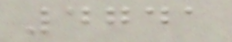4741
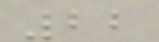22
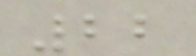22
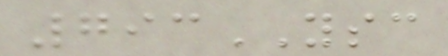793YSC
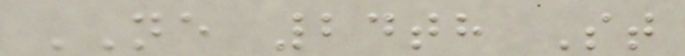NE 24th St
